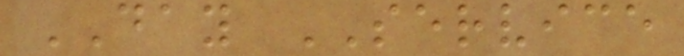DAY SERVICE
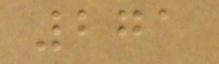271
